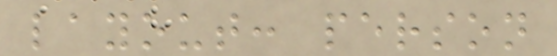layout: person
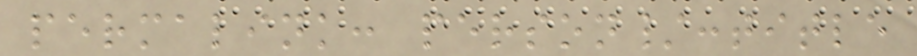permalink: person/:title
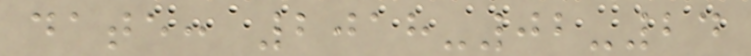date: 2018-02-24
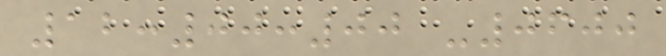12:00:00 -0600
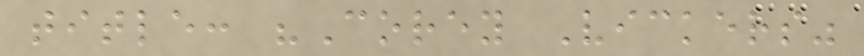title: "Corey Vickers"
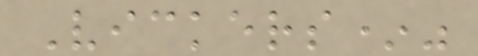Vickers*"
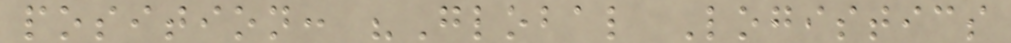position: "Global Logistics
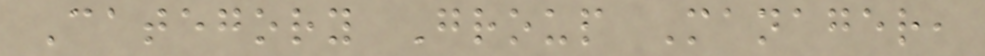Category Group Manager,
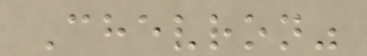Chevron"
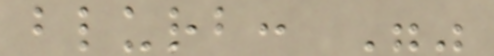blurb: ""
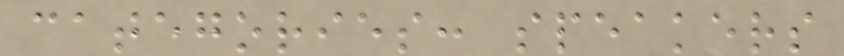categories: speakers
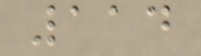114
